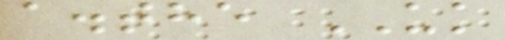a.the UK
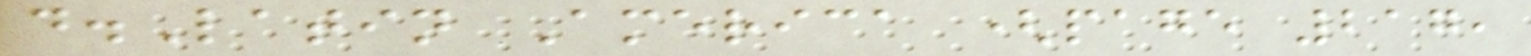d.Latin America (page 217,
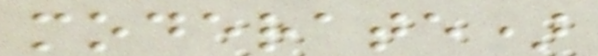moderate)
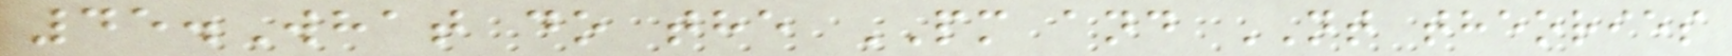45.What do the PM and NT theories
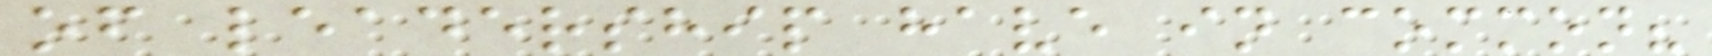of leadership have in common?
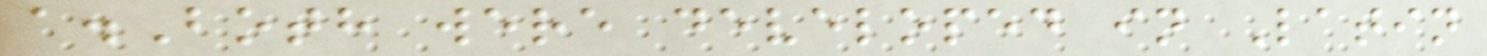a.Both were developed in Latin
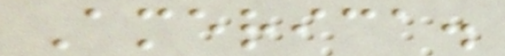America.
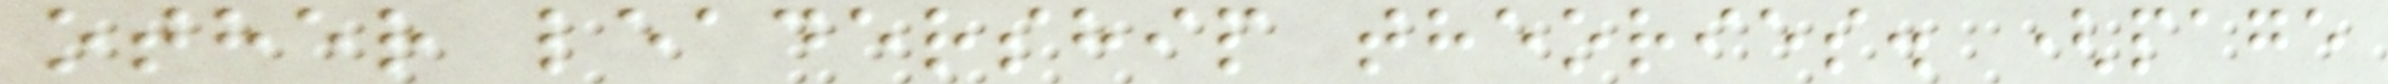other leadership theories. (page
